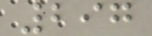297
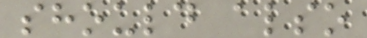should also
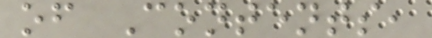of Contents,
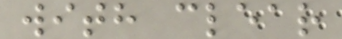with clear
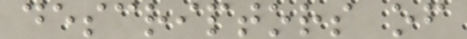descriptors of
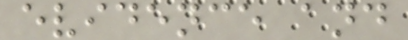evidence and
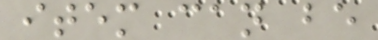item can be
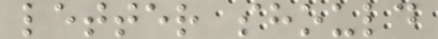letter should
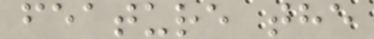feature the
